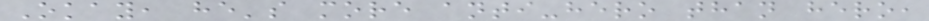Okay, he's more anti-hero than hero,
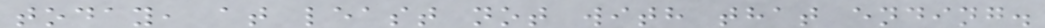today, at least not with that ending.
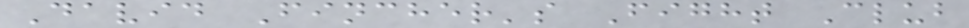David Fincher's Fight Club
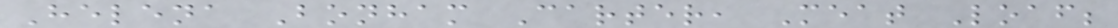Helena Bonham Carter, Meat Loaf;
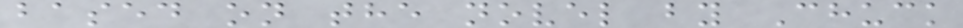based on the novel by Chuck
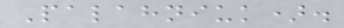Palahniuk).
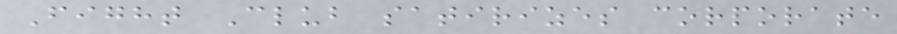Fight Club satirizes corporate
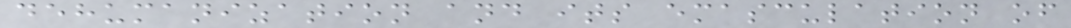dehumanization and its emasculation of
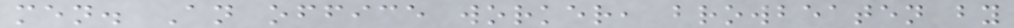men. An office worker, browbeaten by
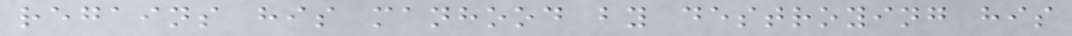regains his manhood by destroying his
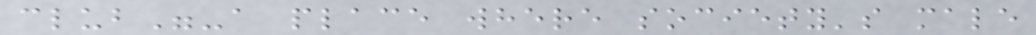club"-a place where society's male
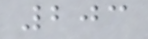203
